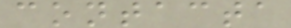contacta
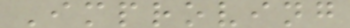Improving
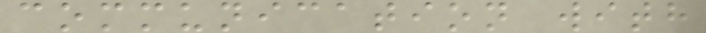communication with
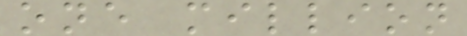one million
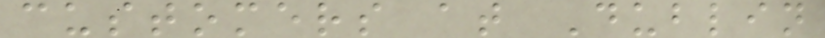customers at Dublin
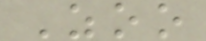Zoo
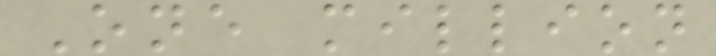One million
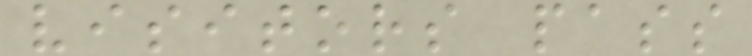visitors pass
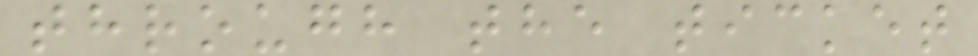through the ticket
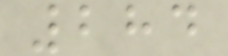284
